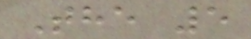The 5
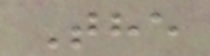The
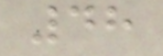48
